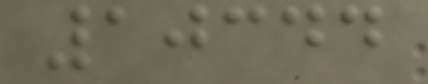10344
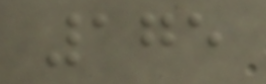175
